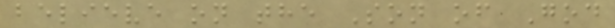believe on the Son of God
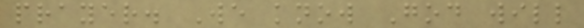prayer. We know God will
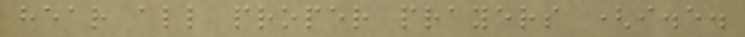hear all proper prayers (i.e.
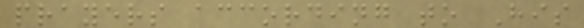prayers according to His
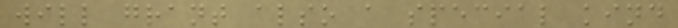will grant also a special kind
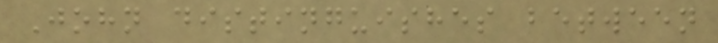John distinguishes between
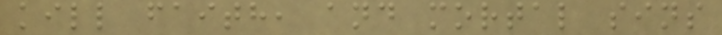kill faith, and mortal sins
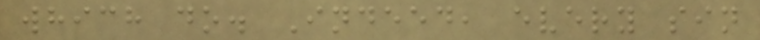which do. Indeed, every sin
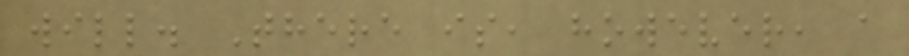will. There is, however, a
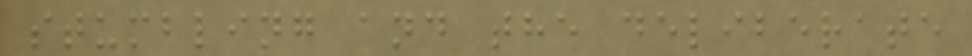stumbling and the deliberate
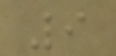9
